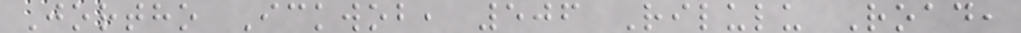Jortho Ickwob, 506 Rilulu Road,
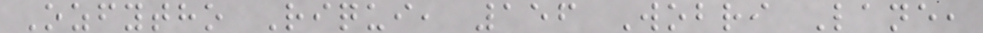Ozfytho Riqui, 156 Wobri Lane,
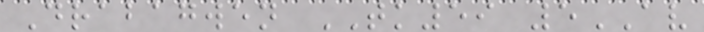Drabagwen TK59 5AV
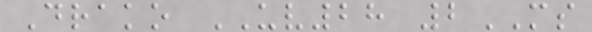Drako UV28 2MS
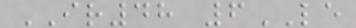IR48 6LE
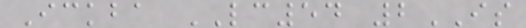Ickba LC54 2IS
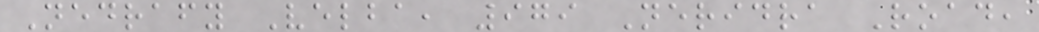Nedrafy Velba, 979 Neridra Road,
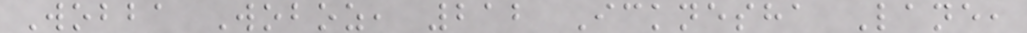Wobba Woboz, 212 Icknesha Lane,
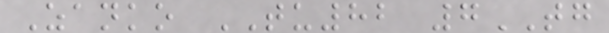Zanko TU82 7TG
